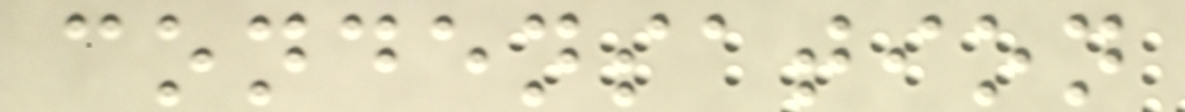condensation
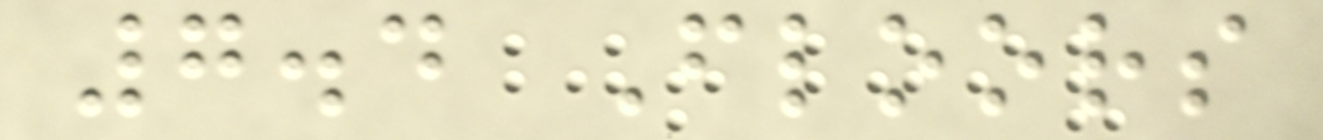7.4 Floors
